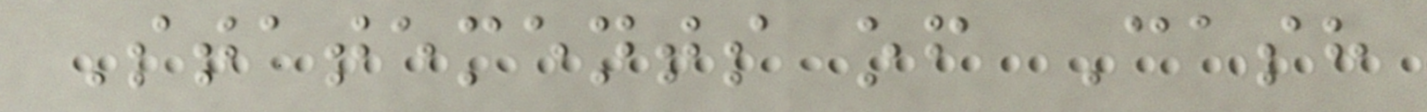Statements of Cash
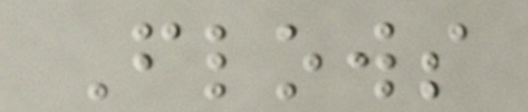Flows
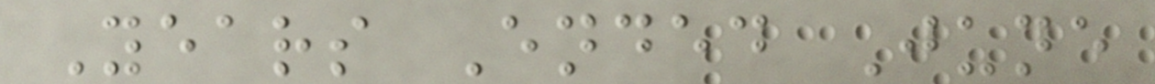Years Ended June
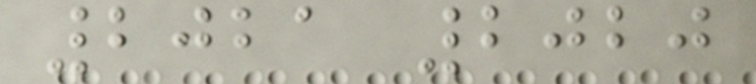2021 2020
